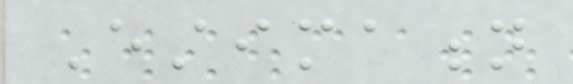Estimation
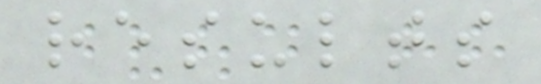results
